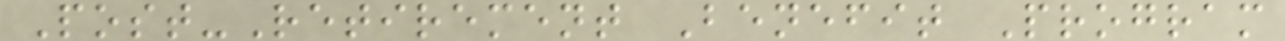Post-Retirement Benefit Program
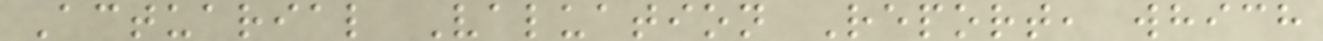Actuarial Valuation Report, which
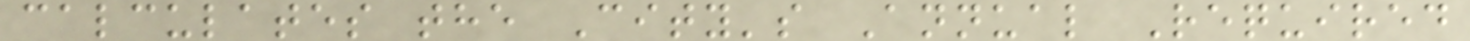calculates the City's Annual Required
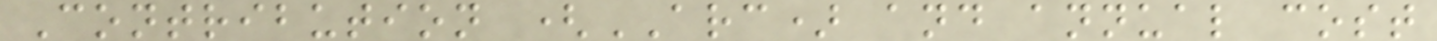Contribution (ARC) and annual cost
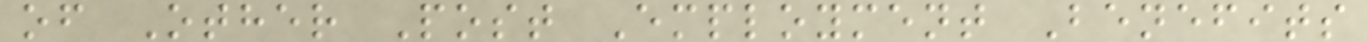of Other Post Employment Benefits
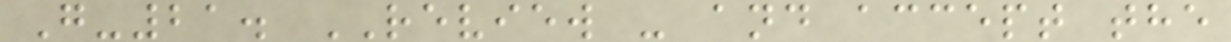G-21. REVIEW - and accept the
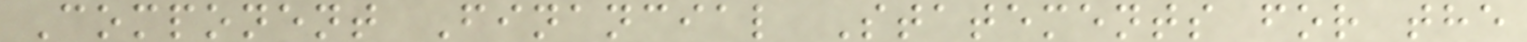Component Financial Statements for the
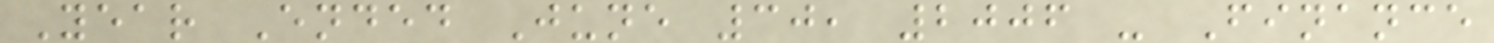Year Ended June 30, 2006 - Finance
